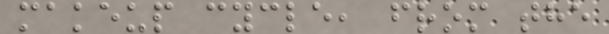makeup cycle, from the
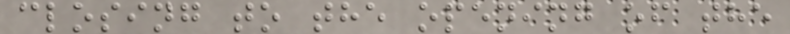closing to the opening of the
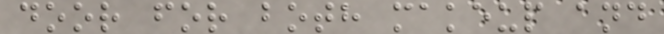door for both makeup and
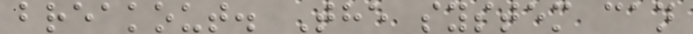breakout. The system can
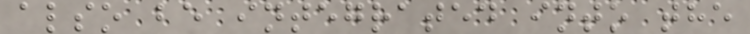also be integrated into the
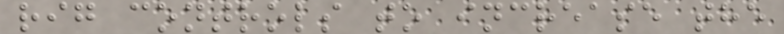rig controls to increase the
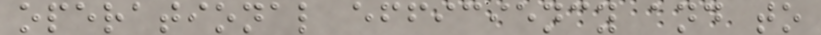operational efficiency and to
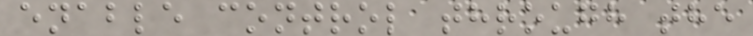enable control through the
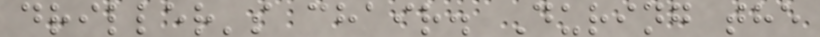driller's chair. During the
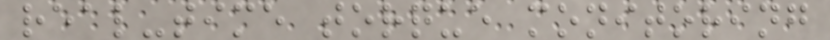real-time torque monitoring
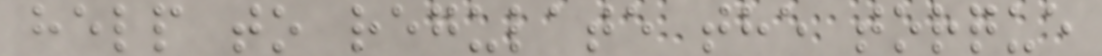help to regulate the torque
